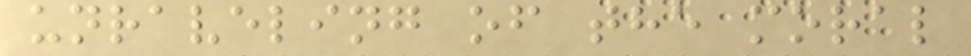unraveling of the moral
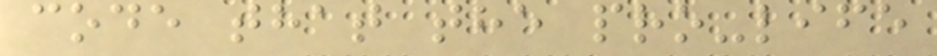code that the pro-life
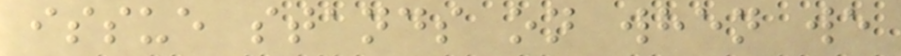issue stands on when we
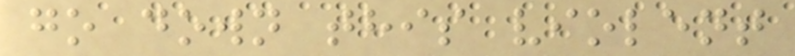go down this violent
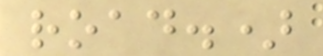road.)
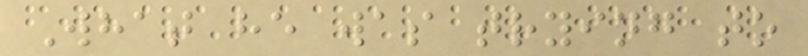What he was trying to
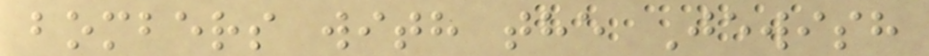bombers with the Jewish
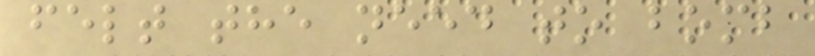felt the need to bomb
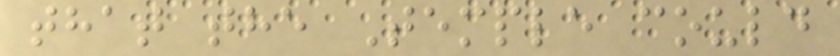that the Temple could
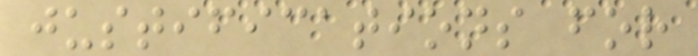justifications for
